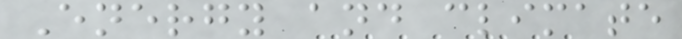Energy and climate
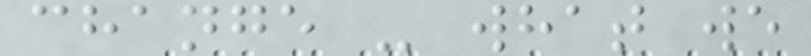change - what we
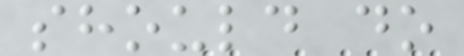should do
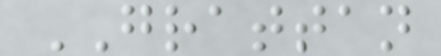GRATTAN
